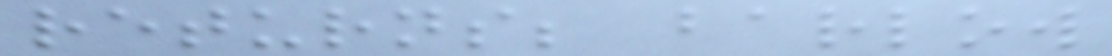returns; barlow
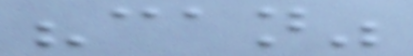"can"
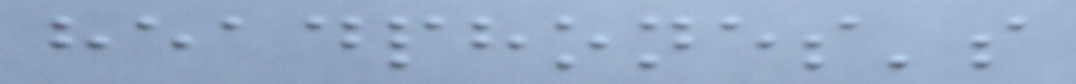headphones's
